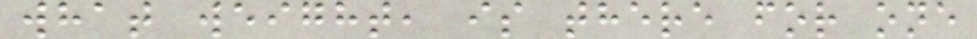what weight, is there for one
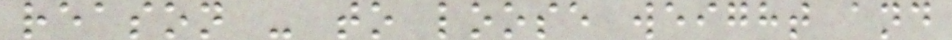reason - to loose weight and
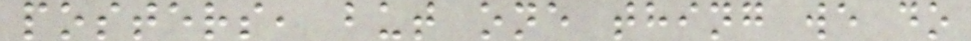posters, but one thing we do
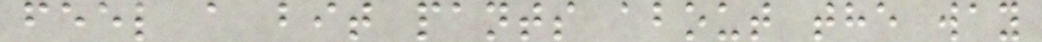feel a bit pants about the way
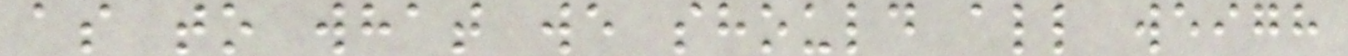as to what we should all weigh
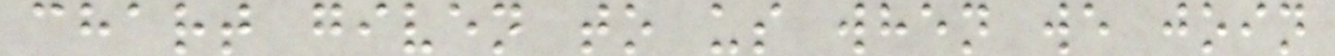chart given to us when we join
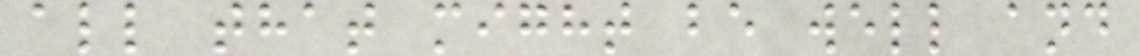all that might be well and
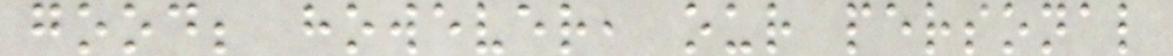good; however, our personal
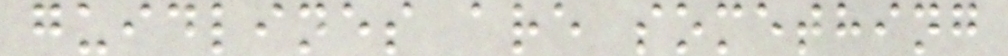guidlines are something
